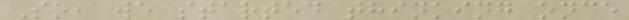So, we started thinking once
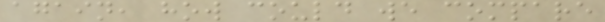again, how could we compare
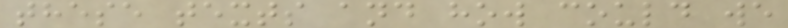these texts and how could we
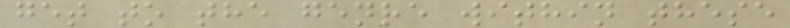get to the genre within these
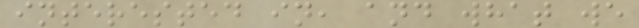interested in, and what we
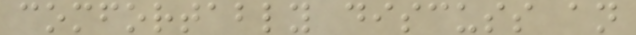comfortably discuss an
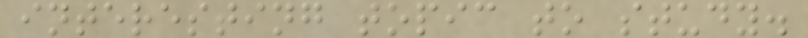interesting topic to study.
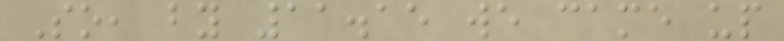So, by 11.15 we came up
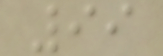99
